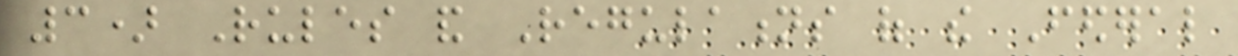3) Rules and Regulations of the Federal
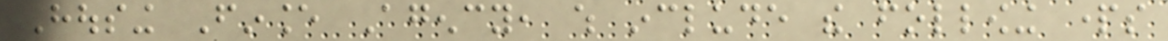Housing Finance Agency, which include the following parts
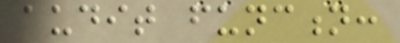audit function:
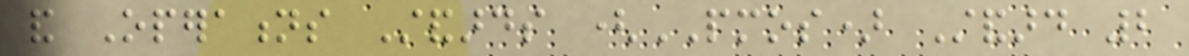and Operations Standards (PMOS) Standard 2
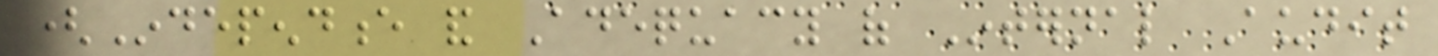(Independence and Adequacy of Internal Audit
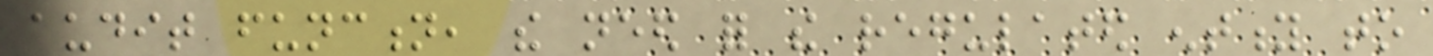audit function, the need for the regulated entity to
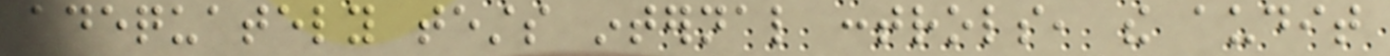adequately tests internal controls, the audit
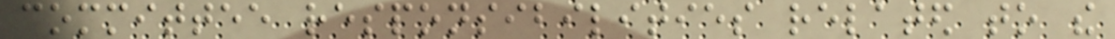committee responsibilities related to the
